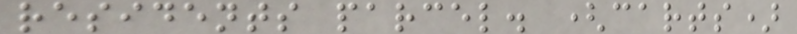residents parcel. (carts)
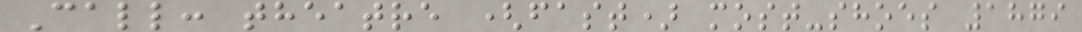Call: theatre (fast) most-shoes 1879
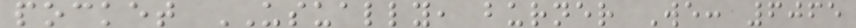pocket USUALLY, burner We: 6065
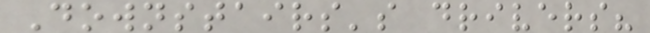Downstairs's drivers?
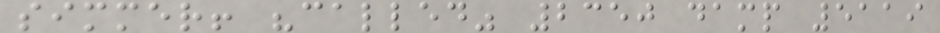simmer! "called" 2350 damp 5119
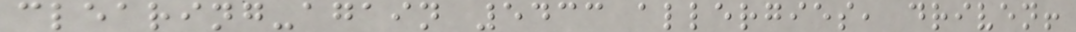clearing-again 5433 allergies, driven!
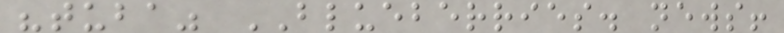"tuba" BLUEBERRIES. news!
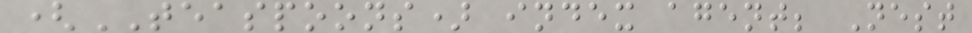(TEASPOONS) index agent; Nest
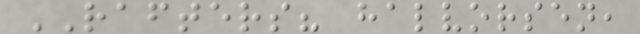RAFTERS? halvorsen,
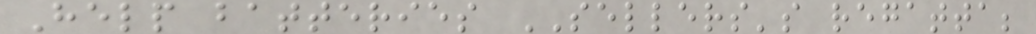Help batteries SELLERS's regatta;
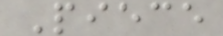Piece
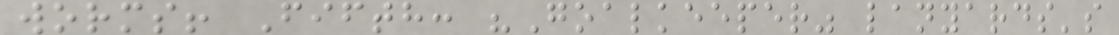worms! Fifth: "Goalkeeper" lanyards's
